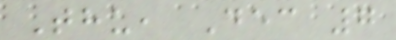Thu, Dec 7
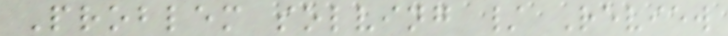Problem solving / Review
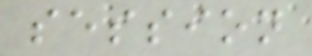session
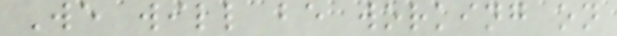We will be working on
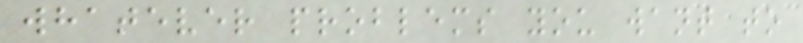whatever problems you want to
